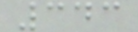343
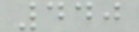440
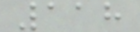118
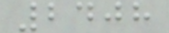2408
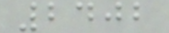2402
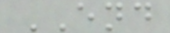END
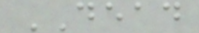DEAD
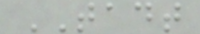TADT
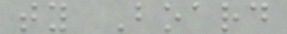ty Board
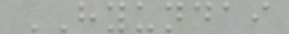HYUNDAI
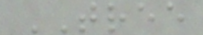TREE
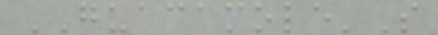GUACAMOLE'S
